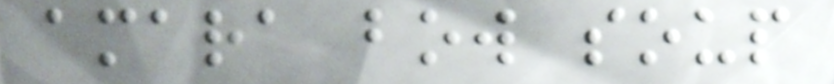amara bow soup
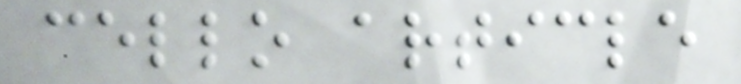cello article
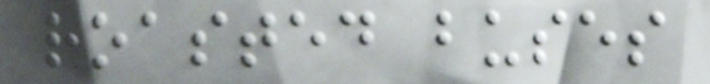roasted buses
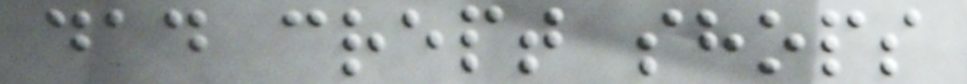dad crept shops
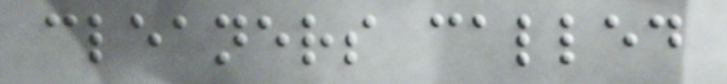cleaners called
